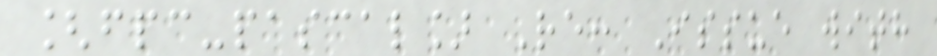[fpc-pascal] Re: Issue with
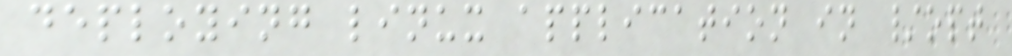deploying linux application in /opt
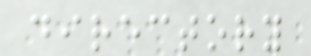directory
